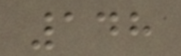148
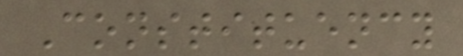Constituency
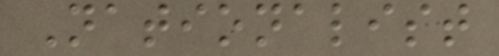Nationalist
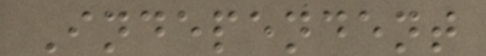Independent
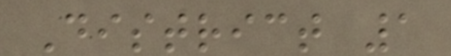District 1
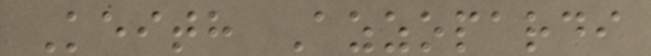Keith Azzopardi
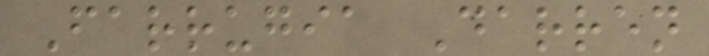Farrugia Darren
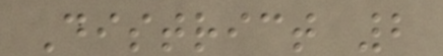District 2
